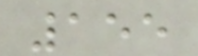155
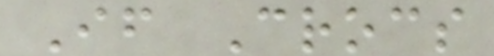If Crocs
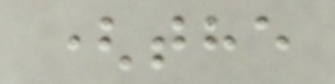(the
